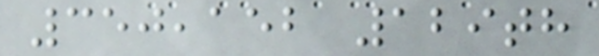350,152 129th
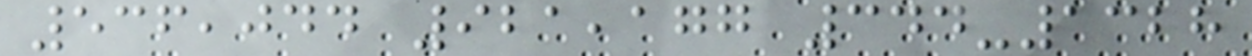536,044 921,177 344-1328
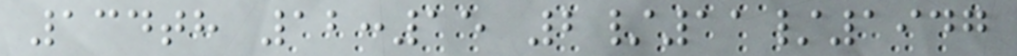134th 12:15 2/11/1947
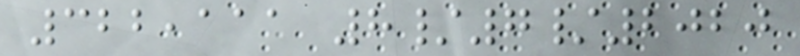322,111 8/7/2020
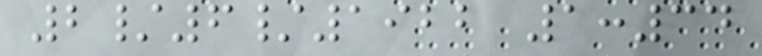2/6/1922 1:34
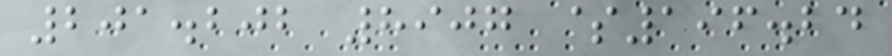201.202 8907 $196.24
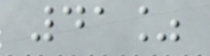41%
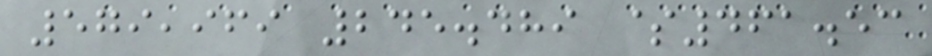579,969 245.489 $461.53
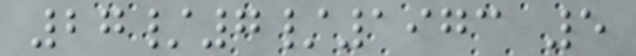27/7/1973 5
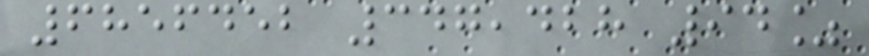6856452 347,428 94%
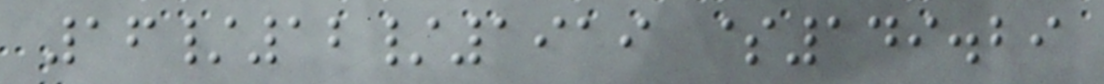16/12/1919 $149.29
